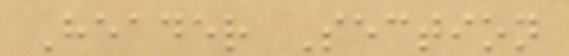Header Section
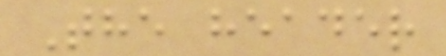The header
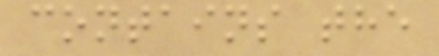contains the
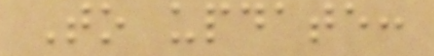To update:
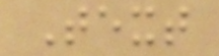Text
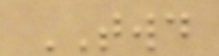TWD
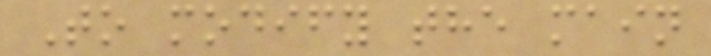To modify the main
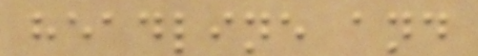headline and
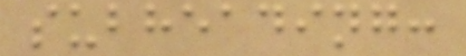subheading:
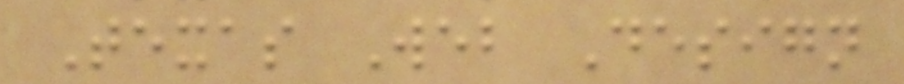Texas Web Design
